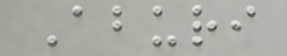Aburi
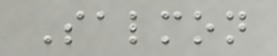Salmon
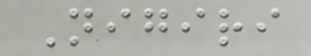Nigiri
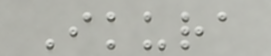Ikura
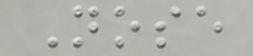Nose
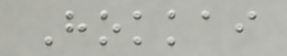Hokkai
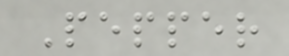Pepper
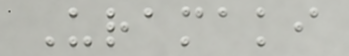Uramaki
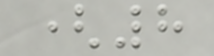(8
